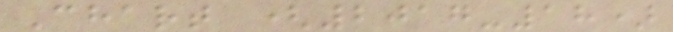Chart (2017-18)
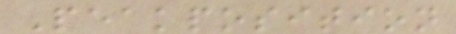Peakposition
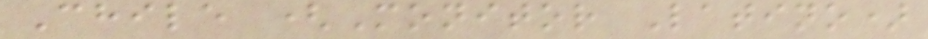Chile (Monitor Latino)
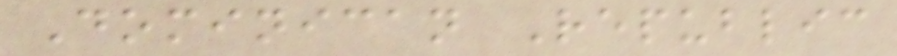Dominican Republic
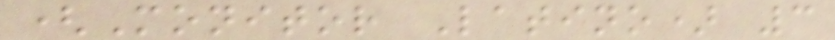(Monitor Latino) 3
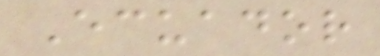Ecuador
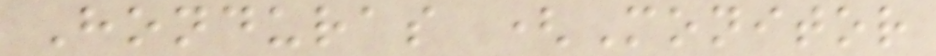Honduras (Monitor
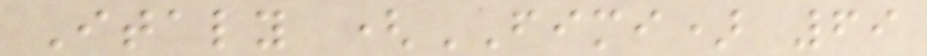Italy (FIMI) 69
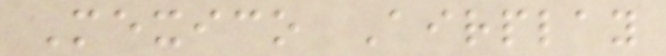Mexico Airplay
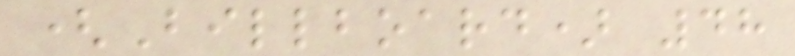(Billboard) 48
